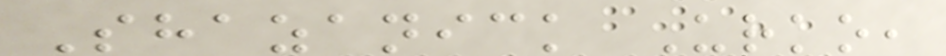Shazanick Urko,
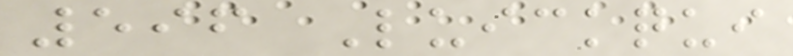596 Luickqui
